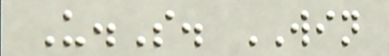U.S. WIN
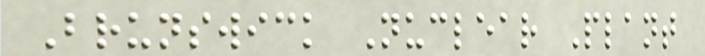Brunswick Nuclear Plant
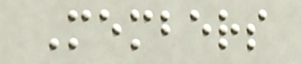Members
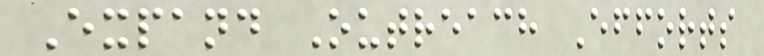Expand Outreach Efforts
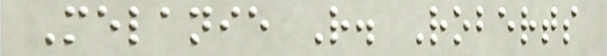Melanie R. Roberts
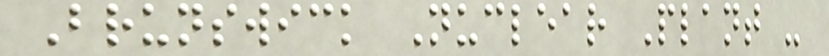Brunswick Nuclear Plant -
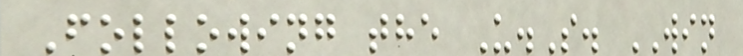Following the U.S. WIN
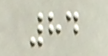84
